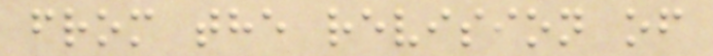from the revision of
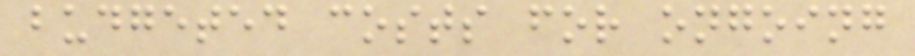budgeted costs for ongoing
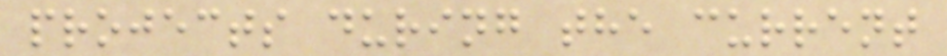projects during the current
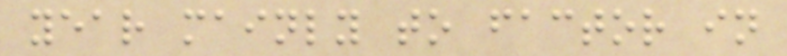year mainly to factor in
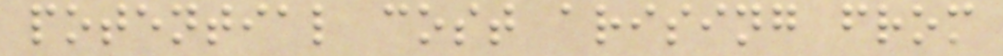potential cost arising from
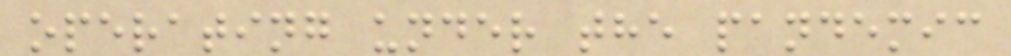operating under the pandemic
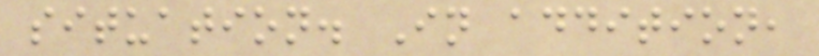situation. In addition,
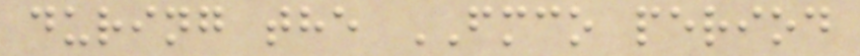during the FMCO period
